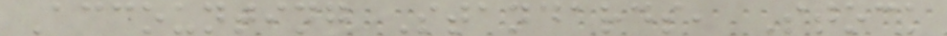Accounting Standards, Stock
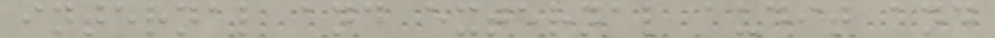internal and external audit and
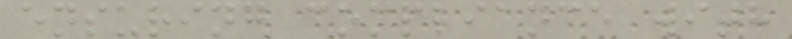ensuring compliance with
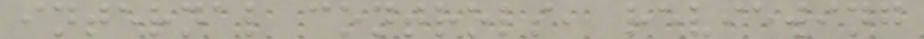internal controls, reviewing
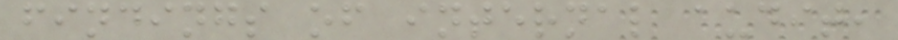findings of internal audit,
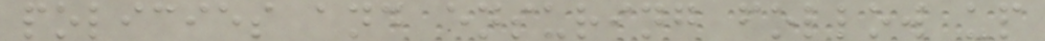policies and ensuring follow up
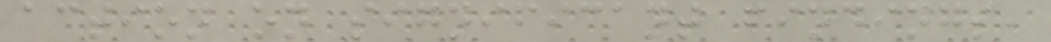action on significant findings,
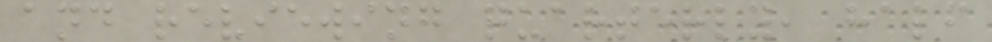and reviewing quarterly, half
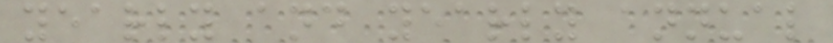yearly and yearly annual
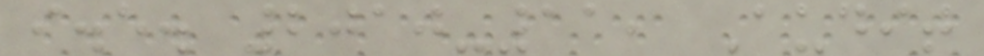i.e. 2010-11, Audit
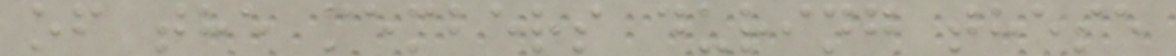of the members during these
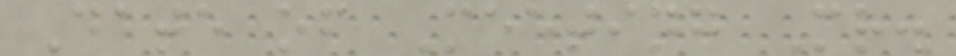Date of Meeting Mr.
